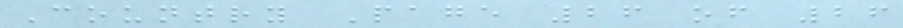Country Page 26 of 26
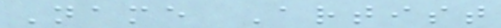Name Artist
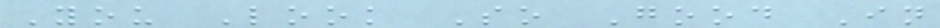You Look So Good In
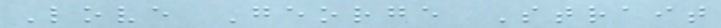Love George Strait
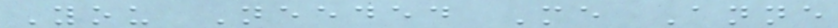You Needed Me Anne
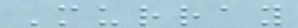Murray
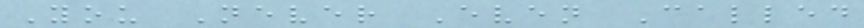You Never Even Called
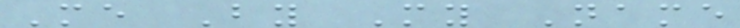Me By My Name
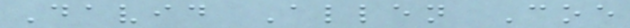David Allen Coe
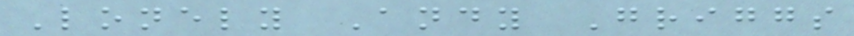Lonely Andy Griggs
